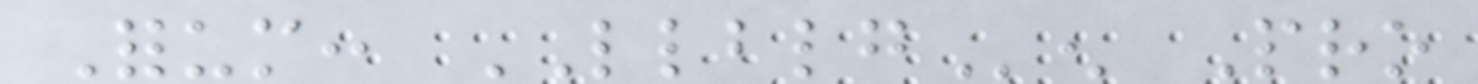Forum: LLBLGen Pro
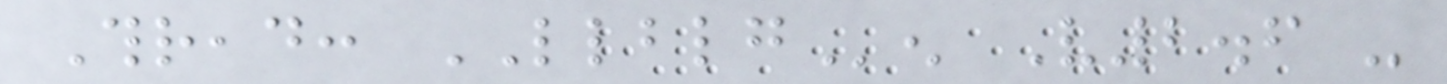Thread: LLBLGen V2.6 -
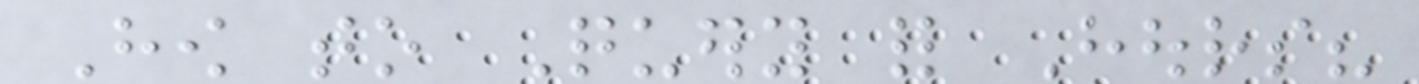How to Query for Hours?
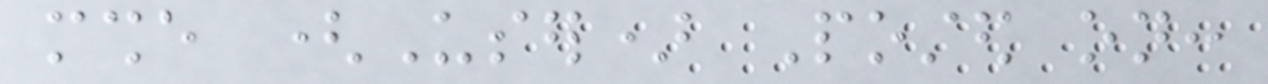mshe (User) Posted on:
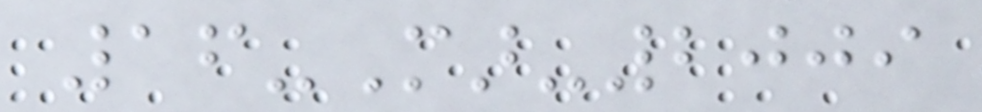16-Mar-2009
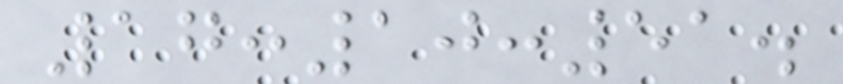17:10:51.
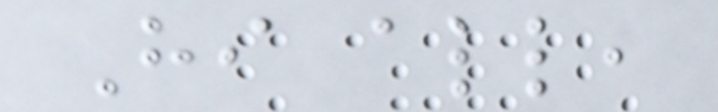Hi all,
